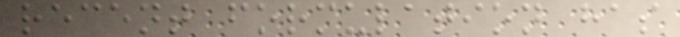recent formulation has
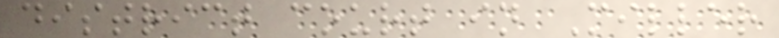district court in Miller
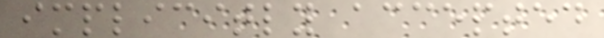implicitly accepted
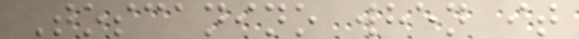Toscanino when it
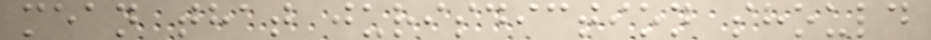mean that jurisdiction should
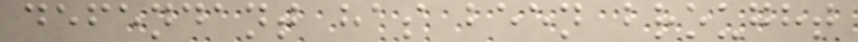defendant has been brought
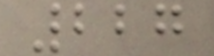227
